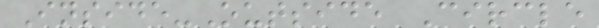Inside-Outside Circle
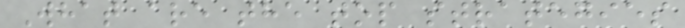What are the top strategies
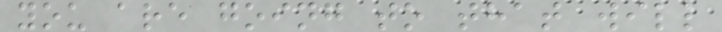you are going to that will
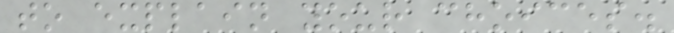to explain your choices.
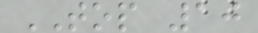TOP 10
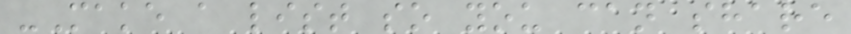-Make a list so you can share
